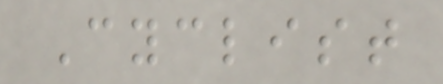Cyclist
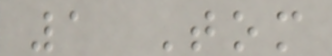1 Tom
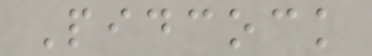Pidcock
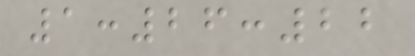1:26:22
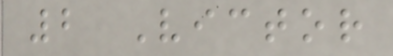2 Victor
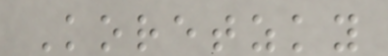Koretzky
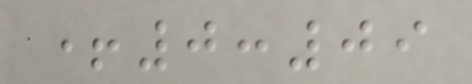+0:09
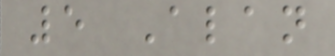5 Alan
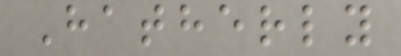Hatherly
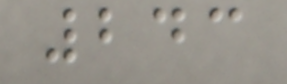243
